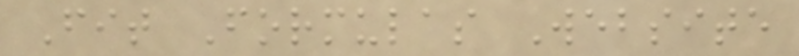Fit Formulas Website
